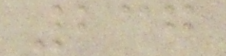237
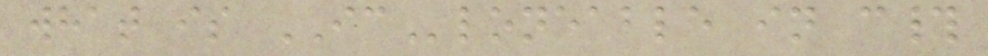what is ICloneable in c#
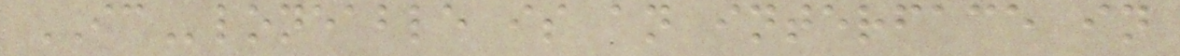ICloneable is an interface in
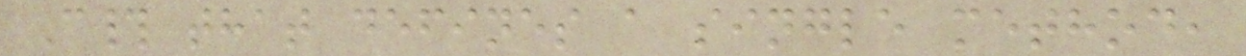C# that defines a single method,
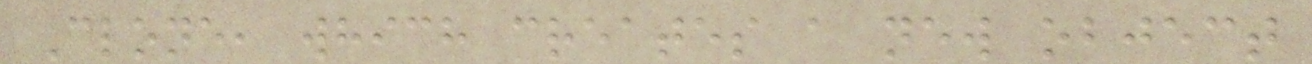Clone, which creates a new object
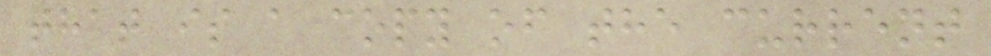that is a copy of the current
